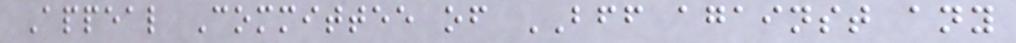Appeal Committee of BFF against any
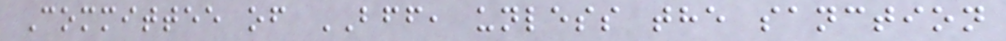Committee of BFF, unless the sanction
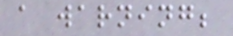a warning;
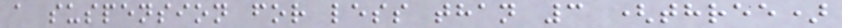a suspension for less than 3 (three)
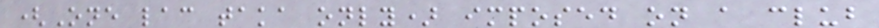(One lac taka only) imposed on a club
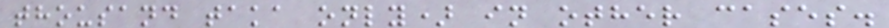thousand taka only) in other cases.
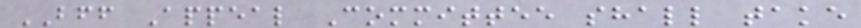BFF Appeal Committee shall take
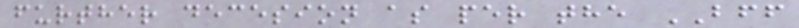further decesion as per the BFF
